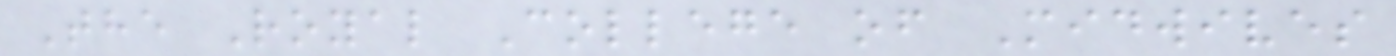The Royal College of Midwives
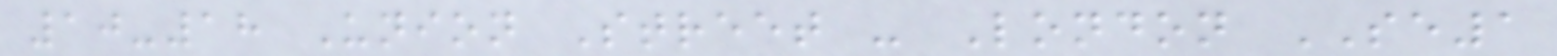10-18 Union Street - London SE1
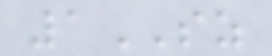1SZ
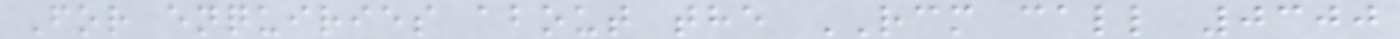For enquiries about the RCM call 0300
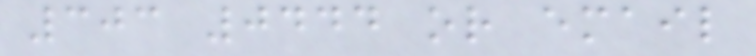303 0444 or email
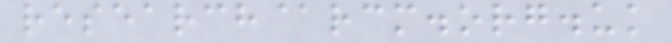research@rcm.org.uk
